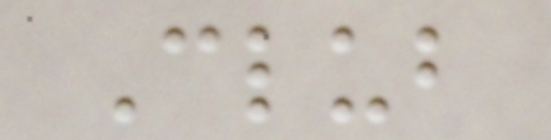Club
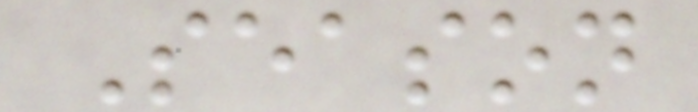Season
